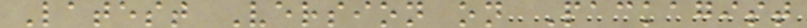Latest Version on Packagist
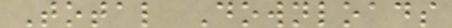Total Downloads
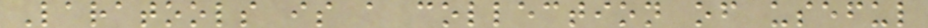Laratools is a collection of useful
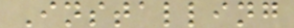Installing
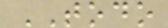TODO
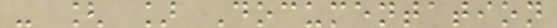- [ ] Documentation
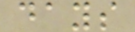days
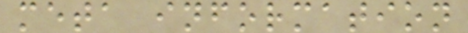meta information
